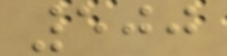500
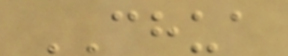CHUA
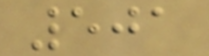501
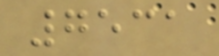7531
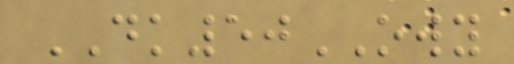DK50OWY
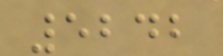5242
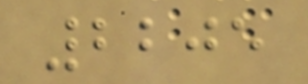2205
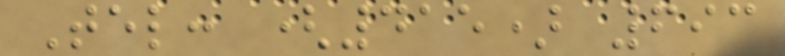Tel: (415) 693
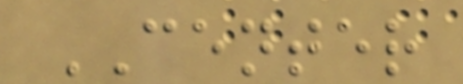CENTER
